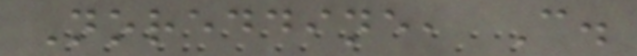Noreddine, C.
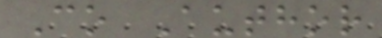Co Author
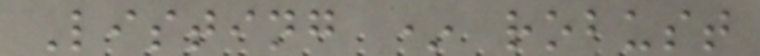Listing * robust
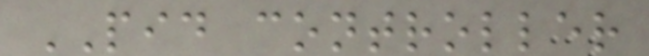PID controller
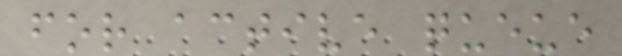for active queue
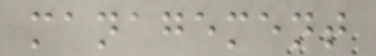management
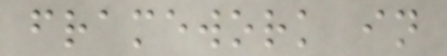framework in
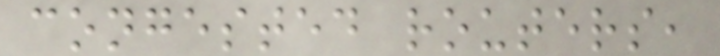congested routers,
